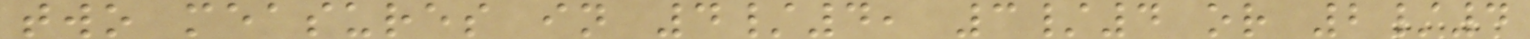two measures in 4/4, 3/4 or 2/4
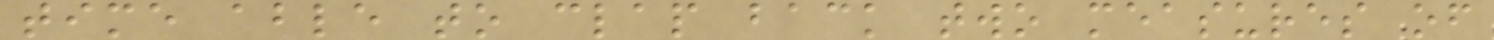time able to clap back two measures of
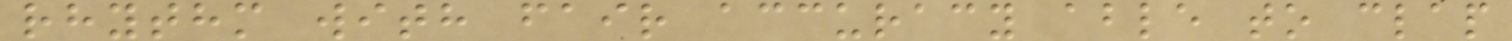rhythm with fair accuracy able to clap
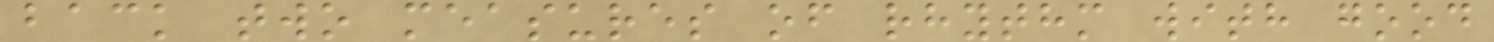back two measures of rhythm with good
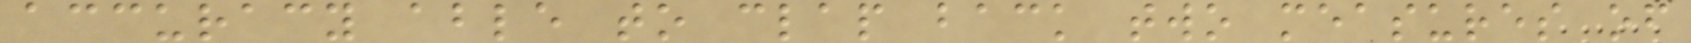accuracy able to clap back two measures of
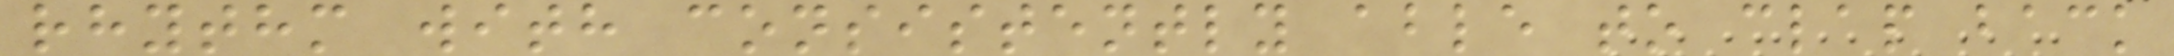rhythm with consistently able to clap back
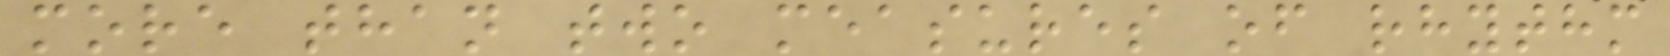more than two measures of rhythm
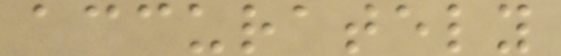accurately
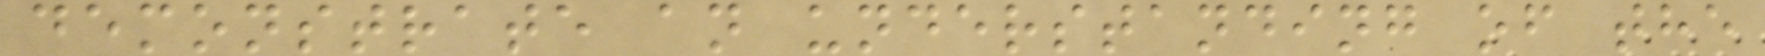demonstrate an understanding of the
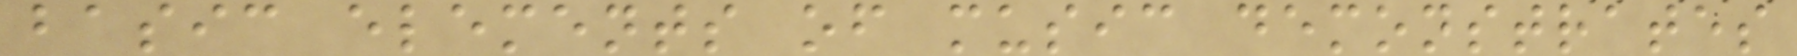basic elements of music demonstrates
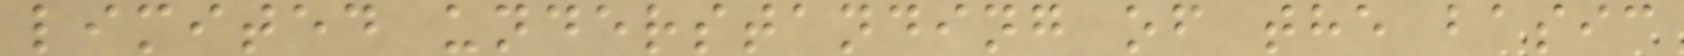limited understanding of the basic
